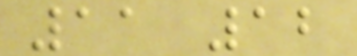11 12
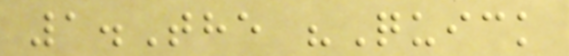1.The "Quick
